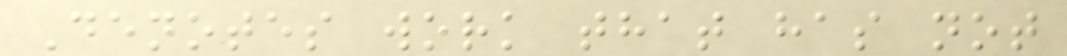Denotes work that has not
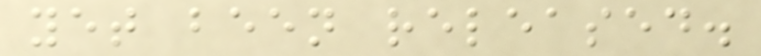yet been released.
